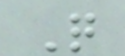Q
